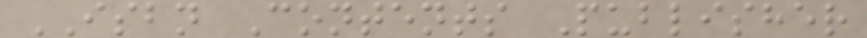ISBN Contents Publisher
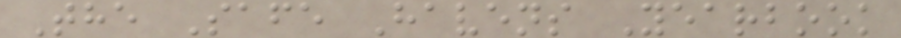The Safe Havens Yearbook
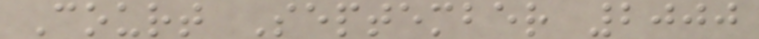Court September 2000
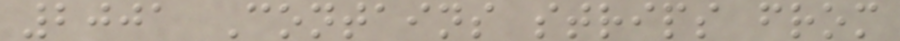2001 Contains strips from
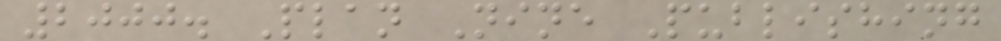2000. Plan Nine Publishing
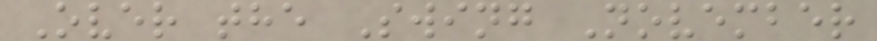Over the Swing November
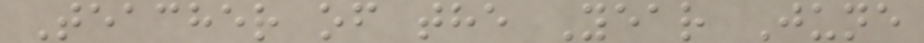Teacher of the Year June
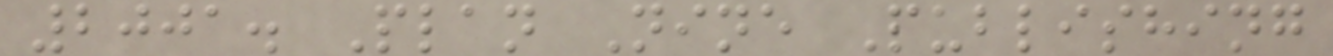2001. Plan Nine Publishing
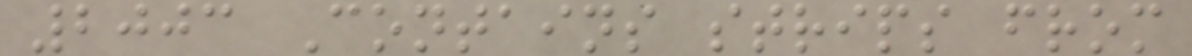2003 Contains strips from
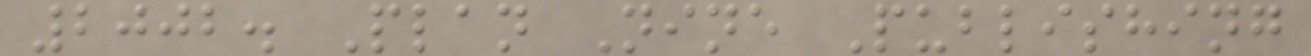2002. Plan Nine Publishing
